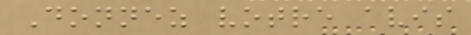Donnez votre avis
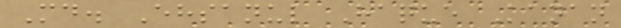Md. Ehsanul Haque Kanan
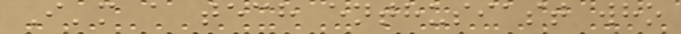I'm a tech enthusiast who
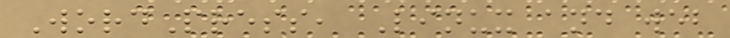WordPress, Linux and web
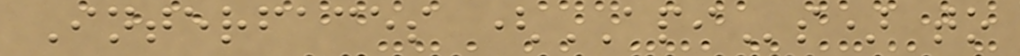Interfaces (APIs) to
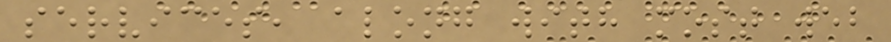services, along with most web
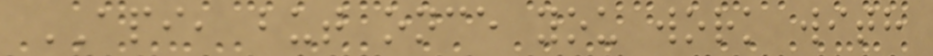API, but once you work with
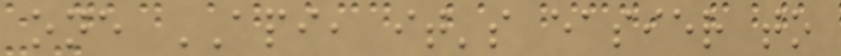one API, it's easier to
